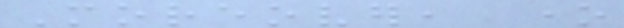Moreover, one
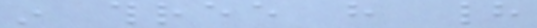in three have had
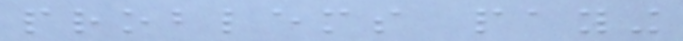problems paying
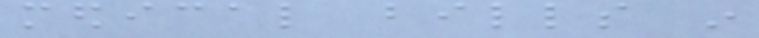medical bills in
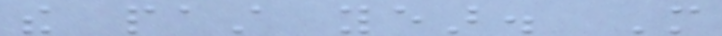the past year. More
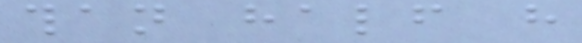than half have
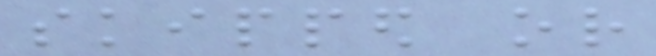skipped or
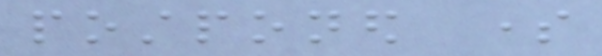postponed some
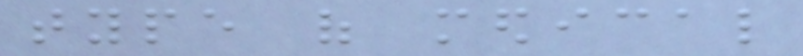type of medical
